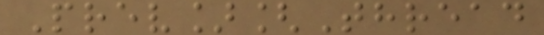Prev][Thread
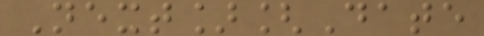Next][Date
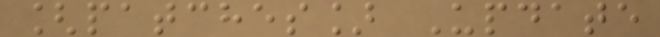[patches] Update
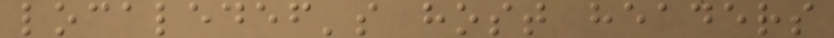localedef's host headers
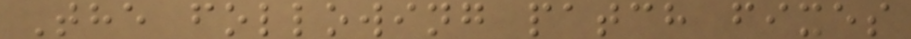The following patch fixes
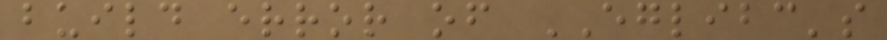build error of EGLIBC's
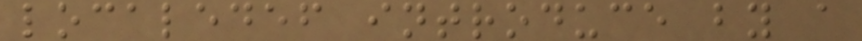localedef introduce by a
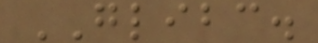GLIBC.
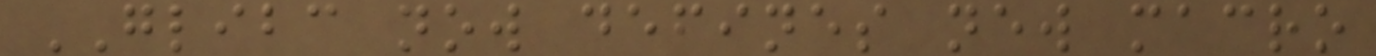GLIBC now defines new macro
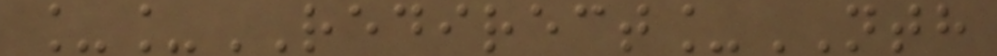__REDIRECT_NTH
